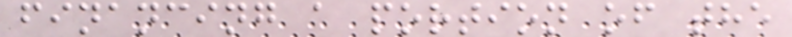financing a portion of the
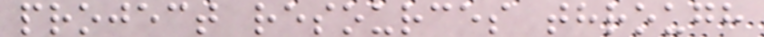project resources through
